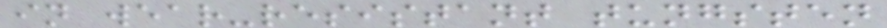in wear-resistant tungsten
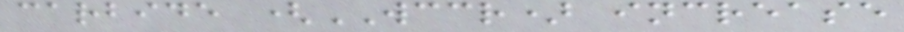carbide (WCCR) increase
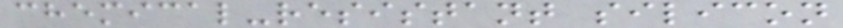chemical-resistant silicon
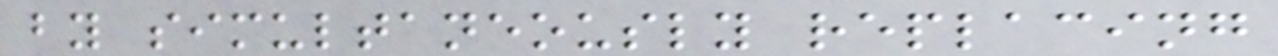by simultaneously replacing
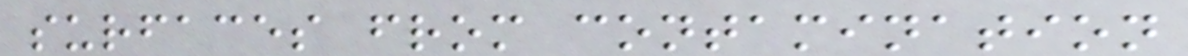surfaces from contamination
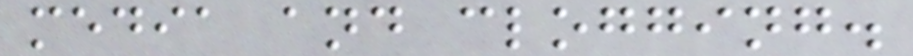media and clogging.
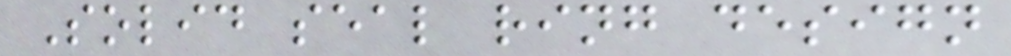Solid seal ring design
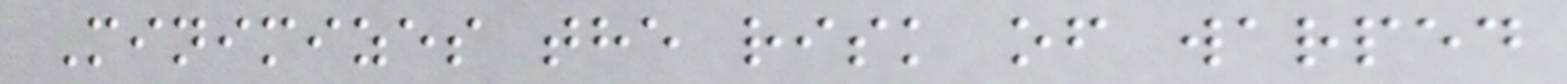Minimizes the risk of warped
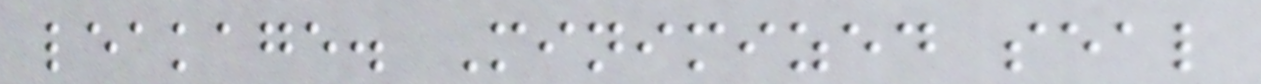leakage. Minimized seal
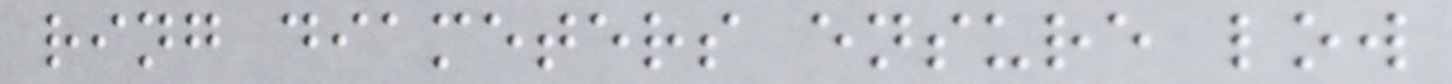ring diameters ensure low
